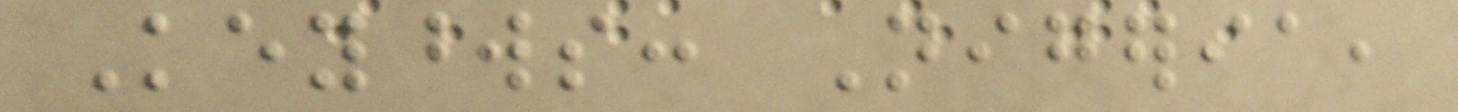Keywords: Nigeria,
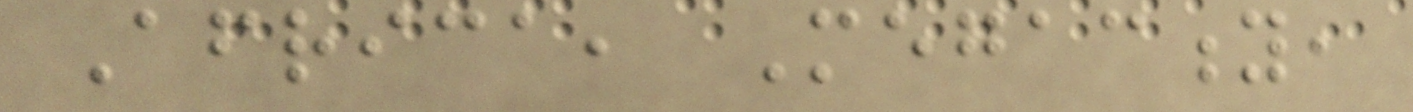Africa, Megacity,
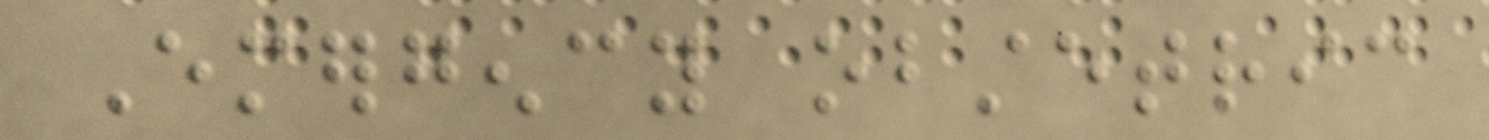Emergency obstetric
